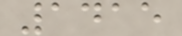1415
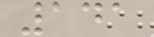141
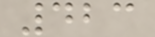423
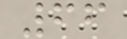66
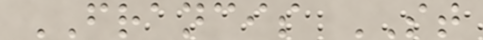FRANCIS ST
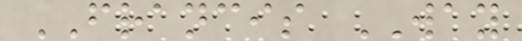FRANCIS WAY
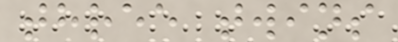three twins
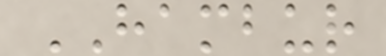HAMBUR
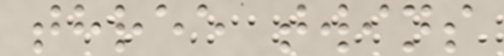three twins
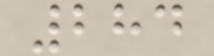284
